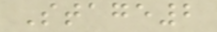Stage2
